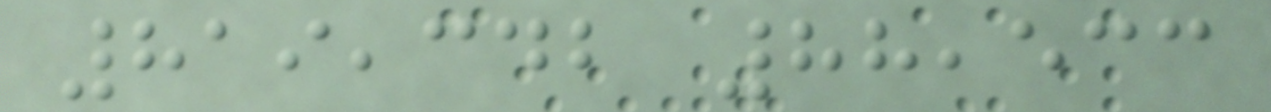819,342 88,533
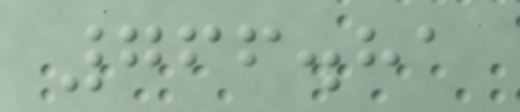766.81
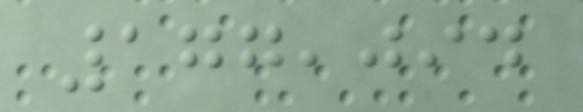177,094
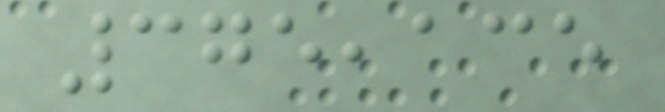375,135
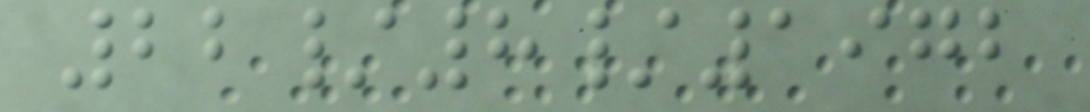22/8/1972
